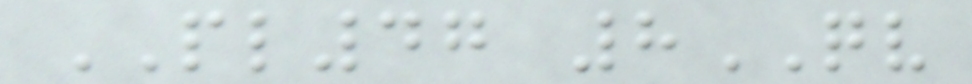PL47 8QV
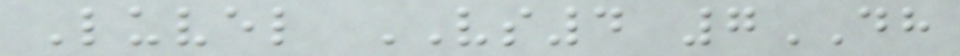Luvel VS4 7DH
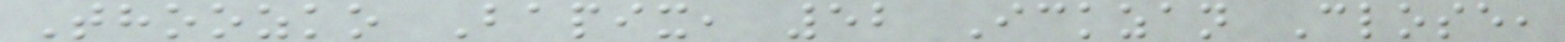Thoozko Bapix, 52 Ickzan Close,
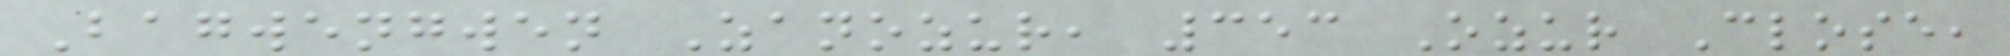Bagwengwen Zanozur, 353 Ozur Close,
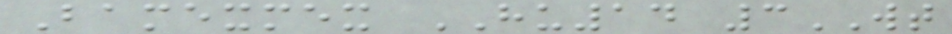Bamexmex HU14 3WT
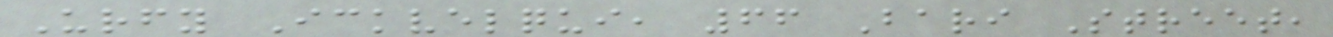Urfy Ickvelqui, 66 Bari Street,
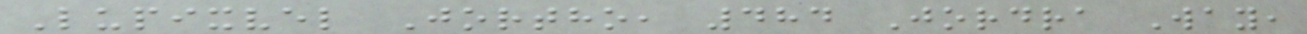Lupixvel Jortho, 484 Jordra Way,
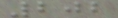202
